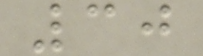30
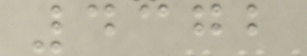4372
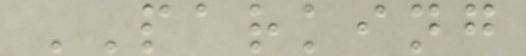PARKING
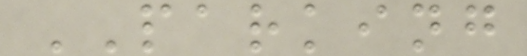PARKING
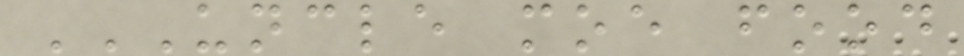UNCLE MOE FOOD
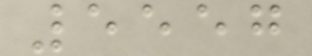5557
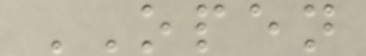OPEN
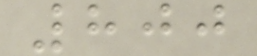800
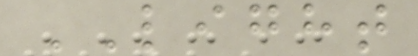LIGHT
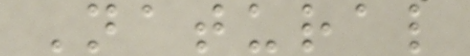Natural
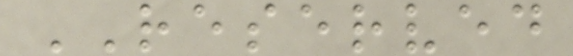RESERVED
